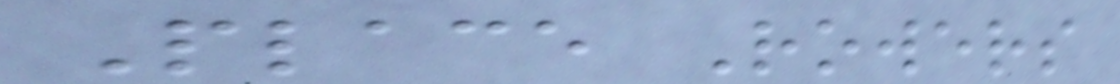Place Rowers
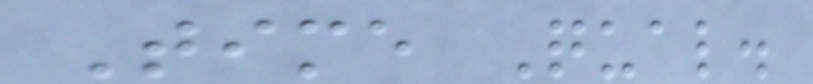Time Qual.
